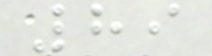89
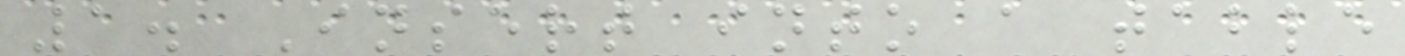1. Insert into a table
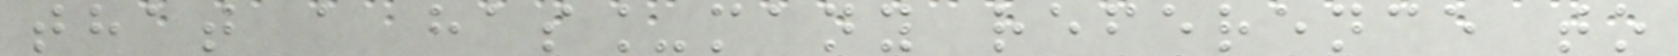that a has_many reference to
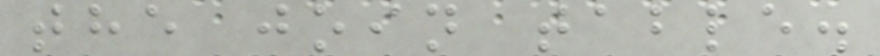the join table.
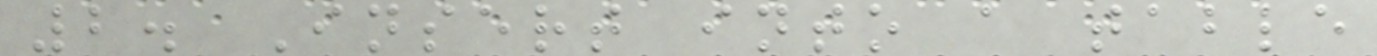2. Insert into a table
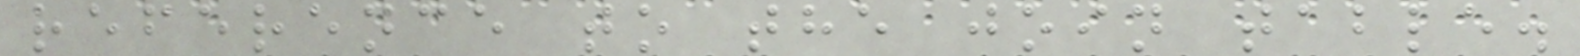reference to the join table.
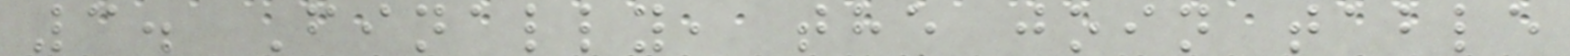3. Finally, the join table
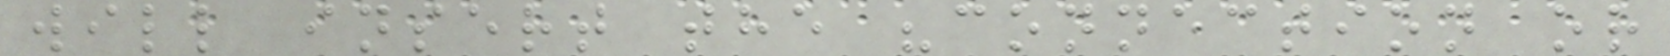will insert the "connection or
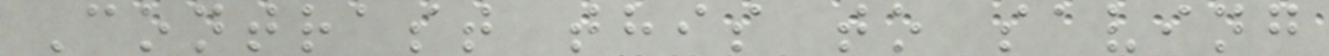Contrast this to saving
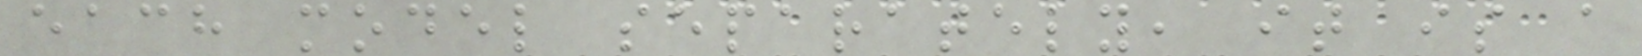each model separately, it is a
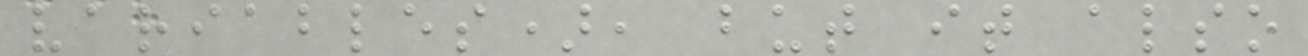variables), but it also
